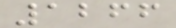1266
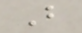B
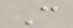C
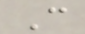C
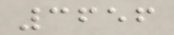3656
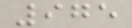975
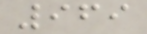969
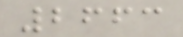2663
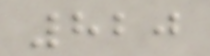820
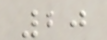20
